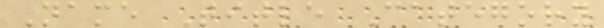Name Title Category
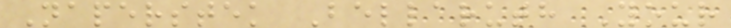Naperstek Bellaruth Your
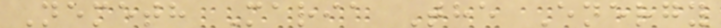Nemeth Maria The Energy
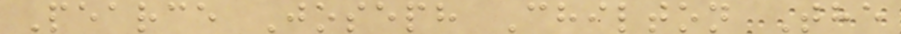Pearce Joseph Chilton The
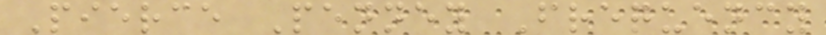Pierce Penney Frequency
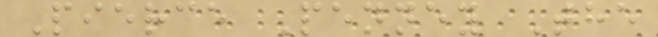Pierce Penney The
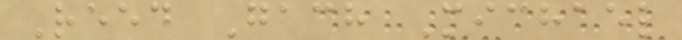Reed Gach Michael
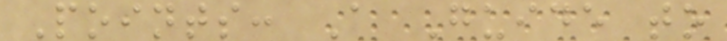Points: A Guide to
